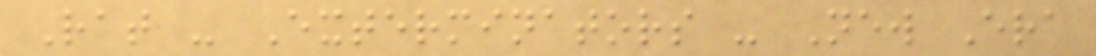Rat - Exterminators - New Era
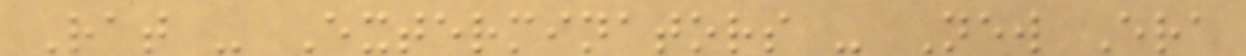Rat - Exterminators - New Era
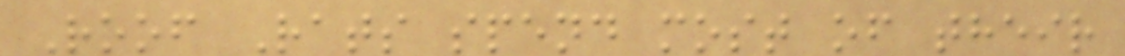Roof Rats spend most of their
